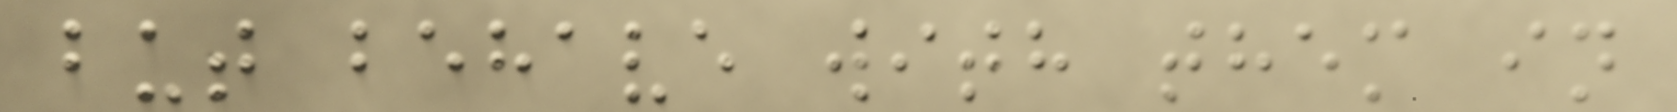but behave with them in
